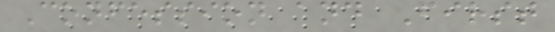Confession and First
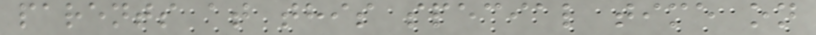parents at this special time on
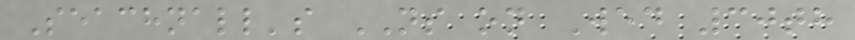Seachnall's NS on Wed 30th
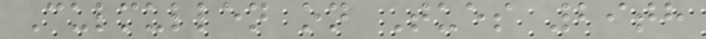Culmullen on Tues 29th
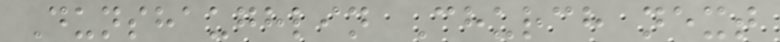Dunshaughlin Church next
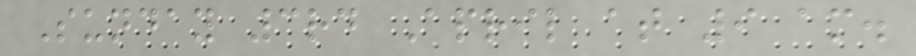Sunday 3rd April at 9 am.
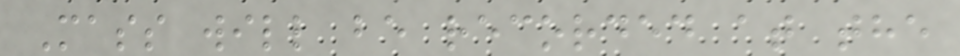Mass will be recorded at the
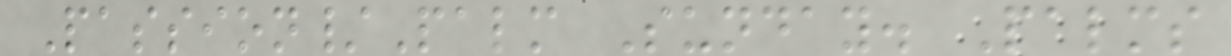Passion/Palm Sunday. Palms
